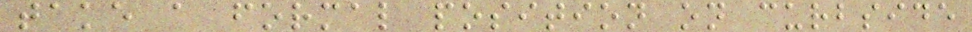take a formal position on curbside
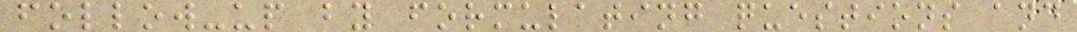follow-up by formulating questions and
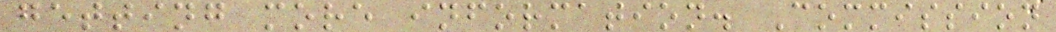getting more information. Commission
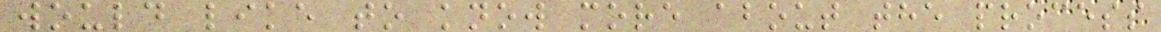would like to know more about the process
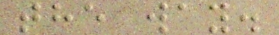the way.
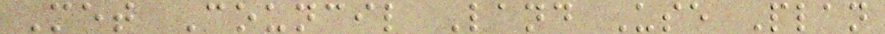Met Council Land Use Plan
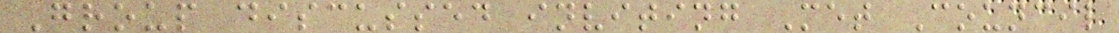Group discussed inviting Met Council
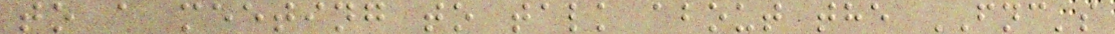to a meeting to talk about the FNC's
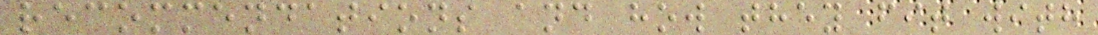recommendations and how they fit with
